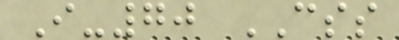I-70 CSS
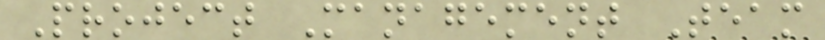Project Management Team
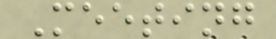Meeting
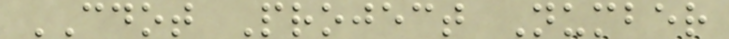CDOT Project Number
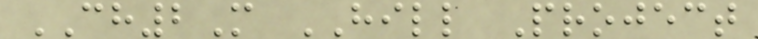CH2M HILL Project
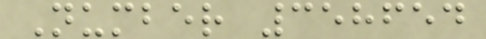Number 358654
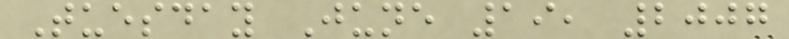Tuesday June 19, 2007
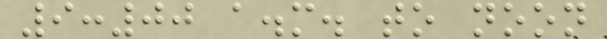9:00 a.m. to noon
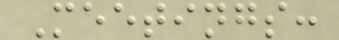Meetings:
